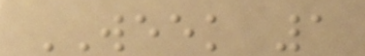WEEK 1
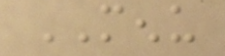MENU
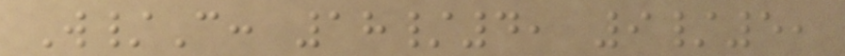W/C: 18/4, 9/5,
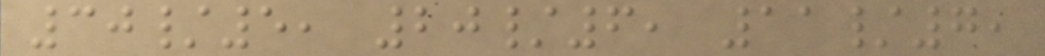30/5, 20/6, 11/7,
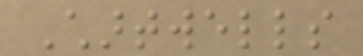Chartwells
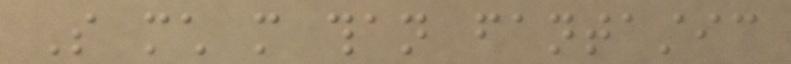So much more than fantastic
